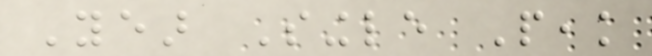Year Single Peak
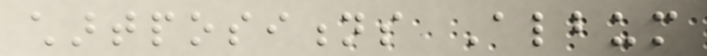chartpositions Album
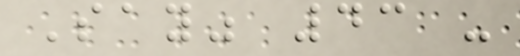Say" 43 -
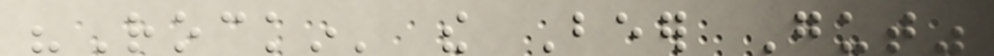"Rockin' the Beer Gut"
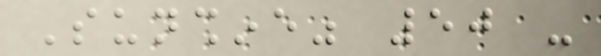Sunshine" 50 -
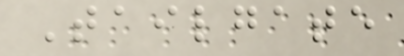Tailgate
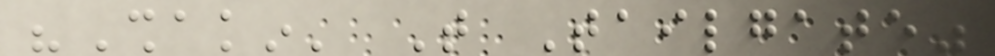"Shakin' That Tailgate"
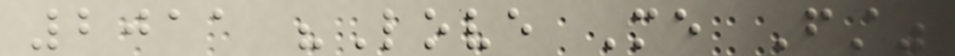2011 "Love Me First"
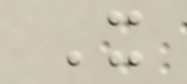It
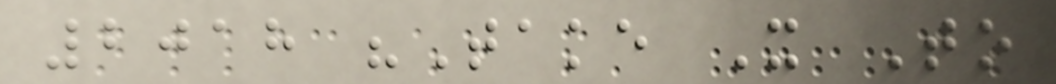2018 "Take It To
